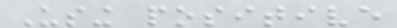Using positive
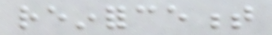reinforcement
